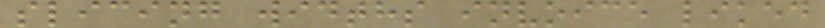slicing widths invoice liked
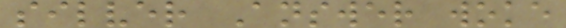silver Answer woke
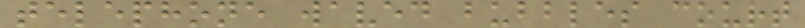telephone waved bubbles court
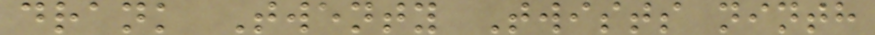drank Twenty Twists ninth
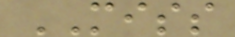MISS
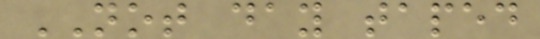NOT day taped
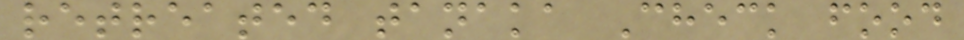retreated tanaka Check food
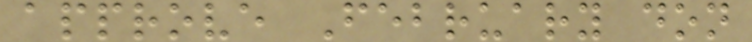approve February don
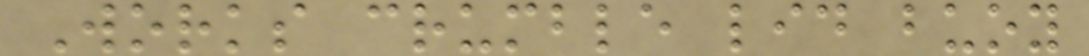Works crumble lid buoy
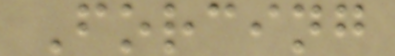Forcing
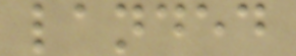landed
